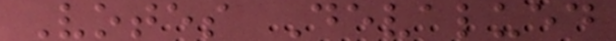Votes Devalued
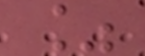%
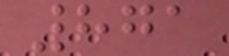871
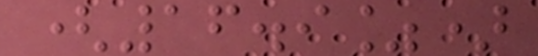(16.9%)
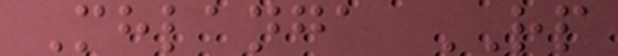Mhlanga RP
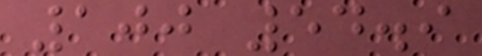100 54.9
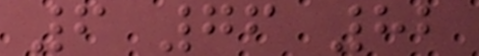6 76 82
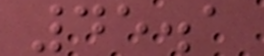45.1
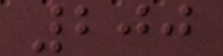200
